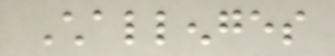Challenges
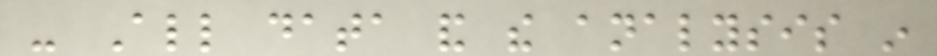- All data and the analysis in
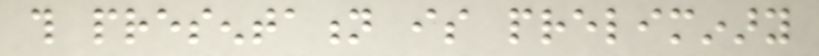this presentation is preliminary
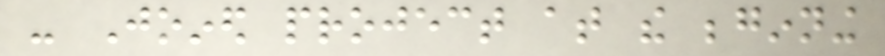- Joined project at the beginning
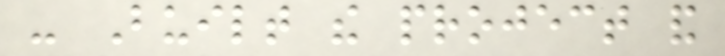- Built the project and
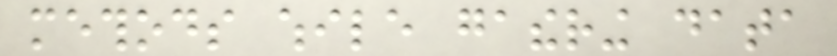methods while gathering data
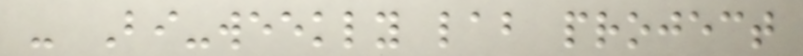- Bi-weekly lab project
